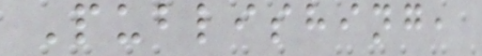Publishing,
